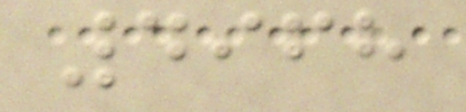4968
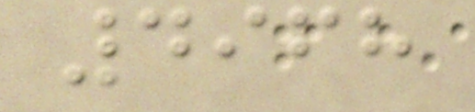4968
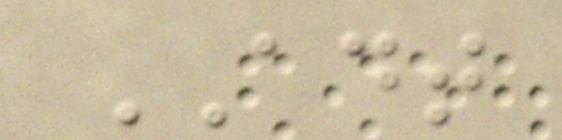ADT
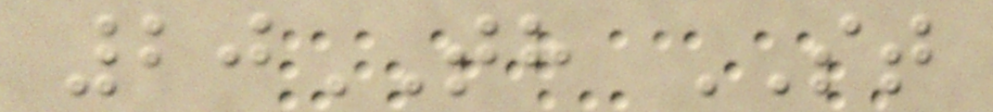20TH ST
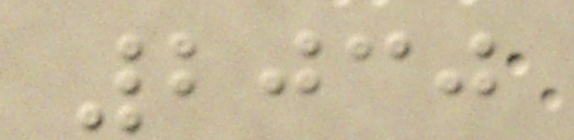2030
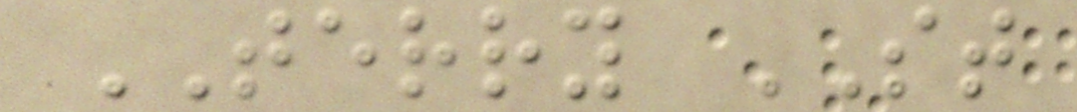TERRY ST
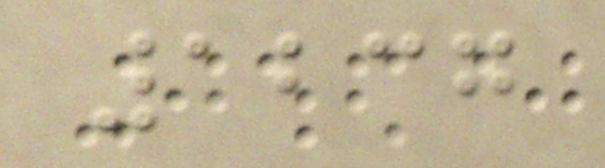1237
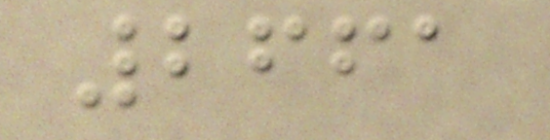2661
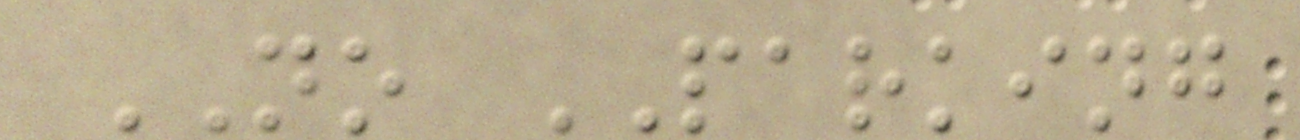NO PARKING
